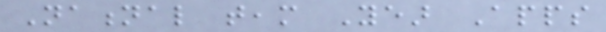National team Year Apps
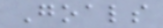Goals
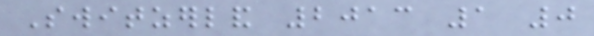Switzerland 2013 1 0
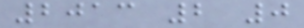2013 2 0
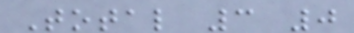Total 3 0
